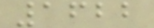1622
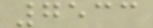7533
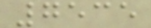7535
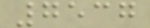7537
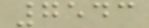7543
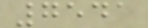7541
